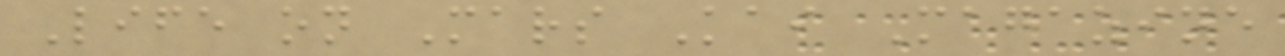Life on Mars Kai Magazine
